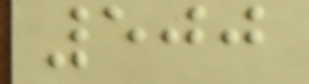500
